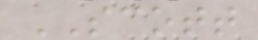SCOTT
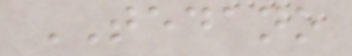TEDANO
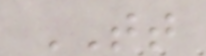TT
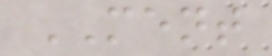MENT
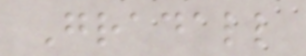Gradall
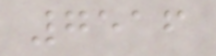7516
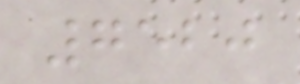7520
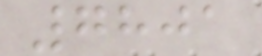7801
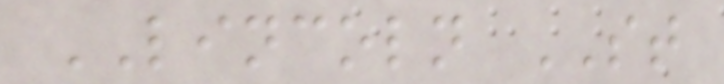LINCOLN ST
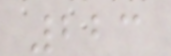223
